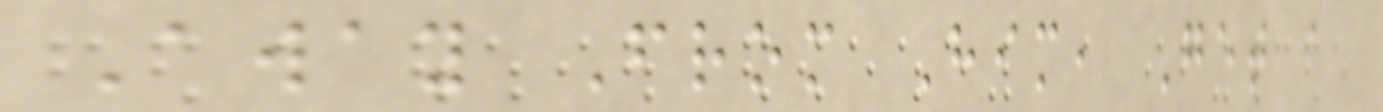Away From Him, Get a
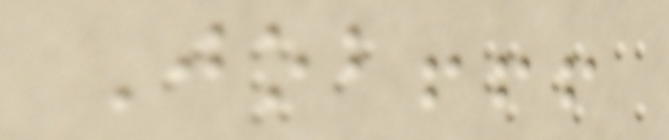Job!!!
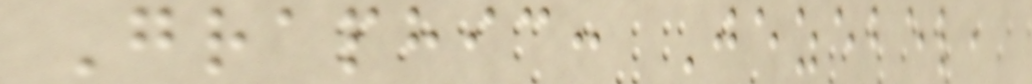Graphic: Jezebel,
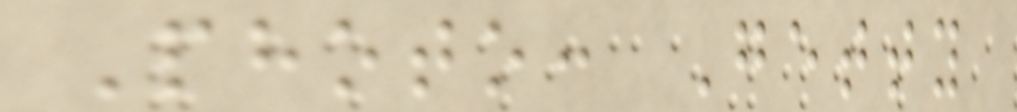Photo: Getty
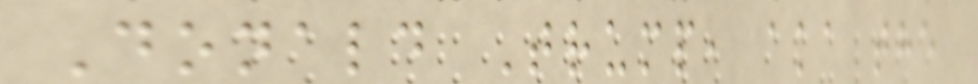Donald Trump, aka the
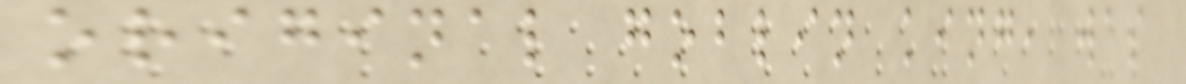original goblin king, was
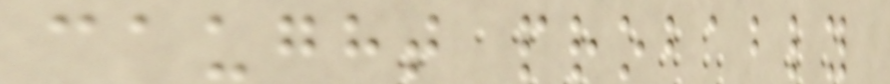caught probably
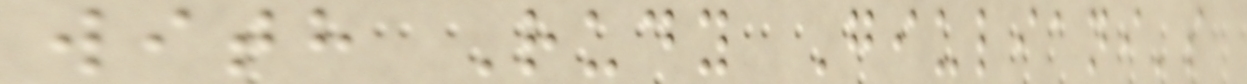with Rudy Giuliani's
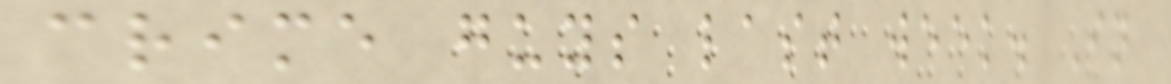crime guys last week. In
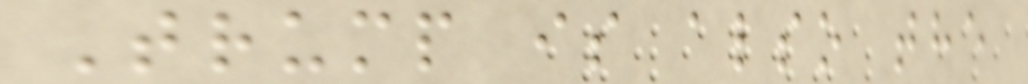Trump is also the
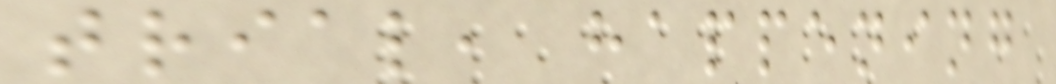trial, happening
